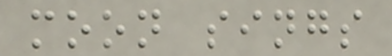moon sings
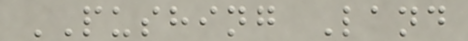PUSHING Land
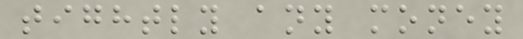tightly any money
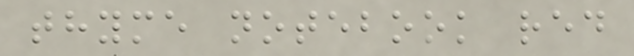thyme notebook red
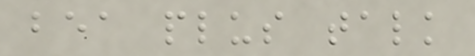bea plus talk
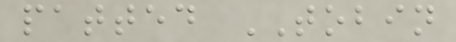patted TOBIN
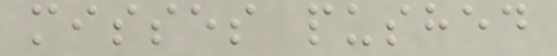misses pushed
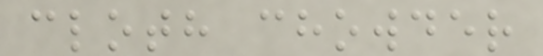cloth chowder
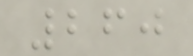260
